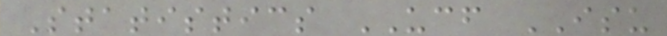Statistics UCF ISU
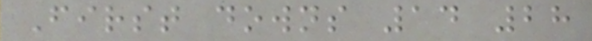First downs 14 28
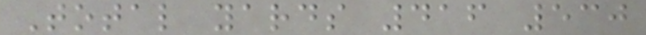Total yards 416 530
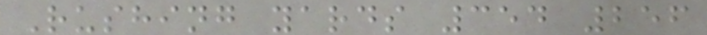Rushing yards 354 256
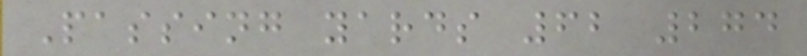Passing yards 62 274
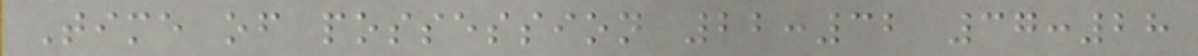Time of possession 22:32 37:28
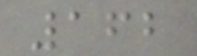162
